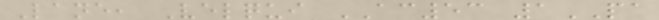Lane, Velqui AC53 1PA
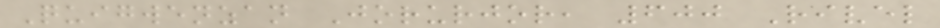Quigwenzan Jorurjor, 600 Rivel
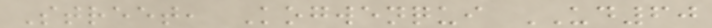Street, Kogwenqui UD60
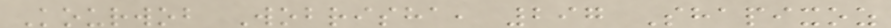Kourwob Wobrisha, 297 Shapixoz
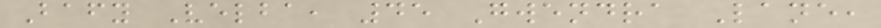Bafy Velba, 45 Gwendra Lane,
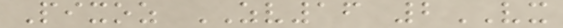Pixoz ZV16 2VX
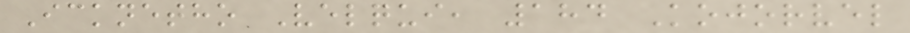Icknetho Velqui, 184 Kojorvel
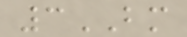3BM
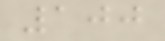100
